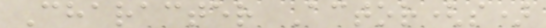Character Actor(s)
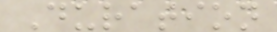Duration
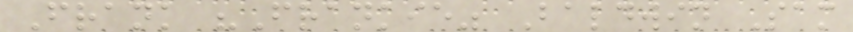Frank "Frankie" Baldwin Sam
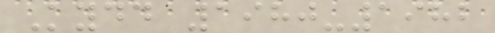Kydd 1980-1982
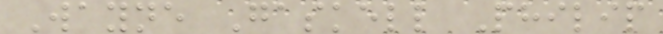Wayne Gaskell Philip
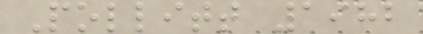Pollitt 1982
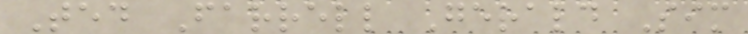Ted Farrell Gerald Sim
